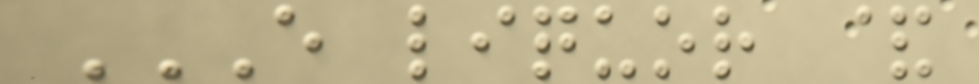E LIQUOR &
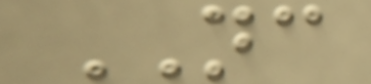NC
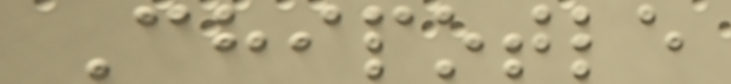Chipotle
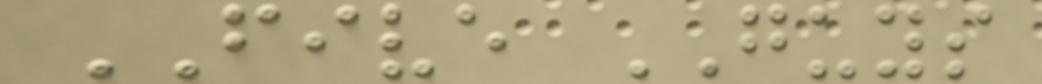FIVE GUYS
